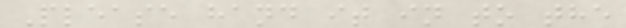Please hand it in to the
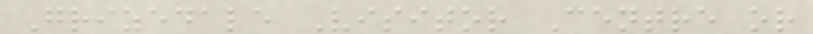Grizedale Visitor Centre or
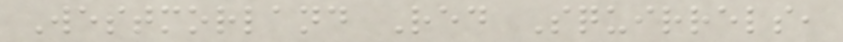Westmorland Red Squirrels,
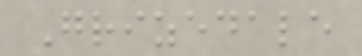Grizedale
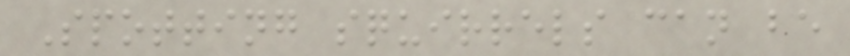Spotting squirrels can be
